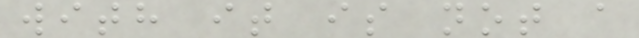with it is not a
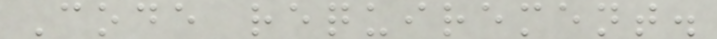Code requirement.
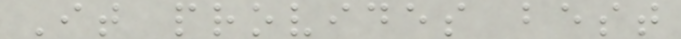It provides best
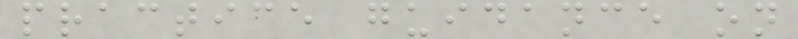practice guidance on
